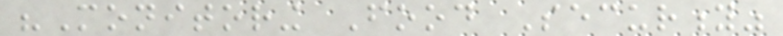"Monitoring Food Security"
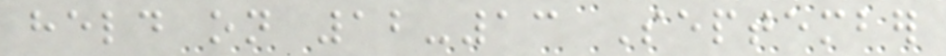held on 12-13 September
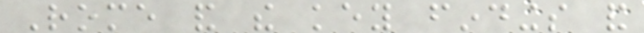Rome and the key findings and
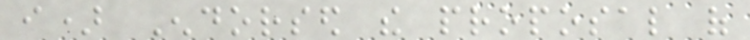i) Endorsed the proposal of
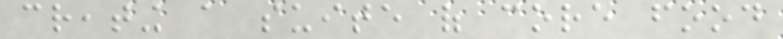creating a suite of core food
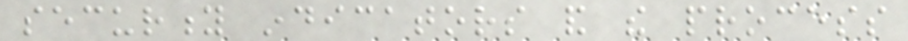security indicators and the process
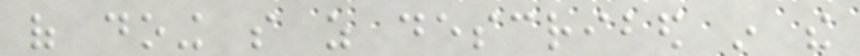of doing so as described in the
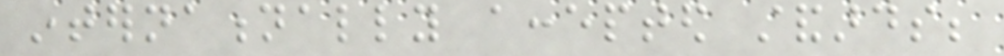internationally accepted standards;
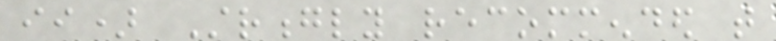ii) Strongly recommended that
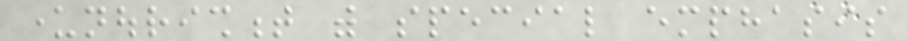undernourishment with special emphasis
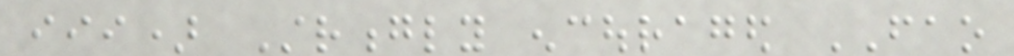iii) Strongly encouraged FAO
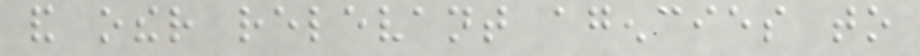and other relevant agencies to
